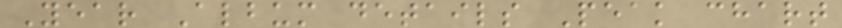Year Album details Peak chart
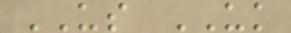US UK
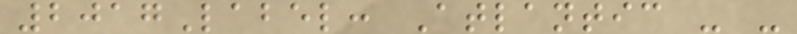2017Label: Atlantic - -
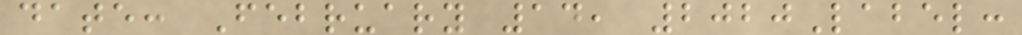date: February 14, 2020Label:
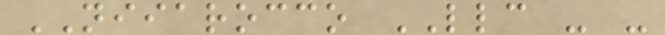NIIAROCCO LLC - -
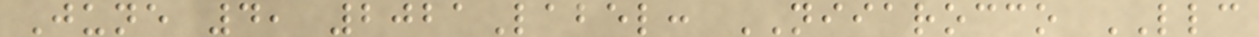June 4, 2021Label: NIIAROCCO LLC
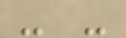- -
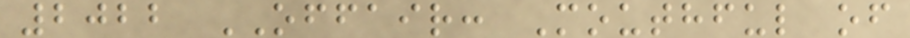2022 OFFAIR: Mouthful of
